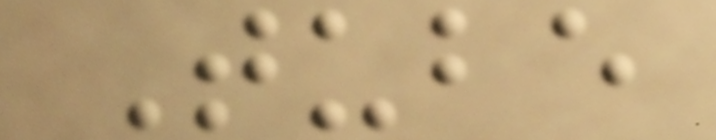Tube
